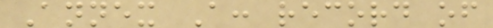Annex A: record of
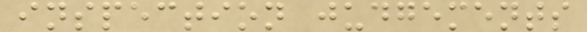inspection judgements
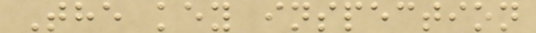The key inspection
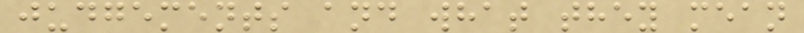judgements and what they mean
